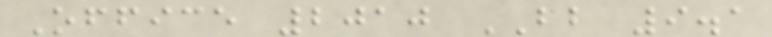Office 2010 BB 9.1
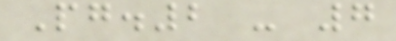Pg.2 - 7
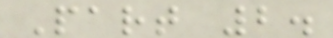Part 2.
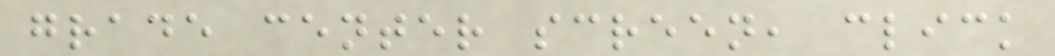grade center screen, click
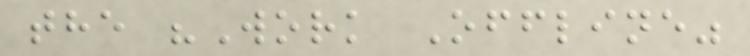the "Work Offline"
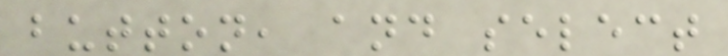button, and select
